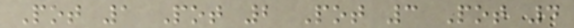Pot 1 Pot 2 Pot 3 Pot 4
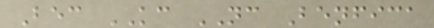Bec KC NC Benfica
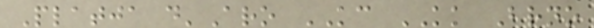Platja d'Aro KC KK Brno
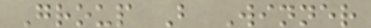Group B Winner
